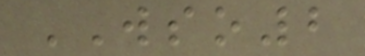WSO2
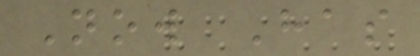Now Has
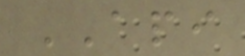API
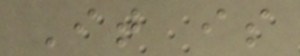It is
